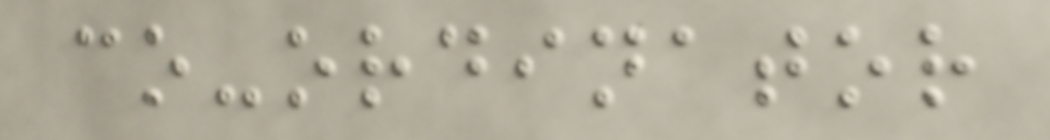co-ordinator
